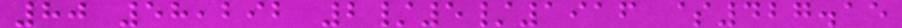80 58,292 2/5/1916 $427.15
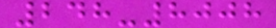248-8008
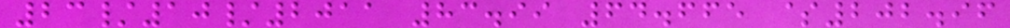23/10/2011 83.99 64.665 $202.96
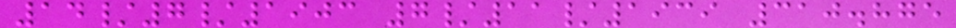14/7/1903 7/11/1939 310.875
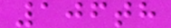106th
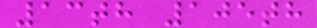13th 105th
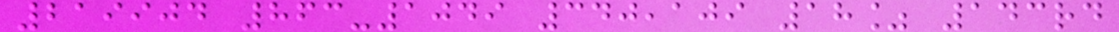219904 863-1049 340,109 18% 143rd
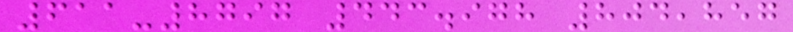611-8797 443.978 804,857
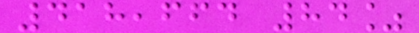418,664 84%
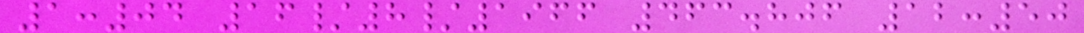1:04 16/8/1966 463.806 12:50
